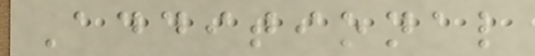Additional
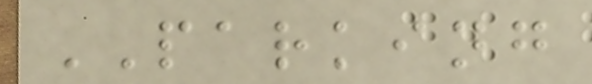PARKING
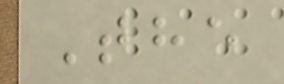The
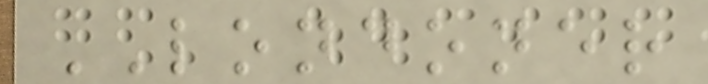LONDONER
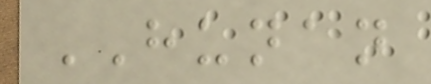HUNAN
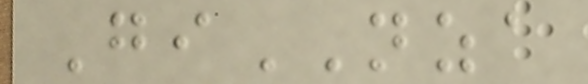GiNZA
